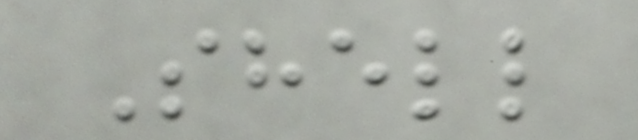Shell
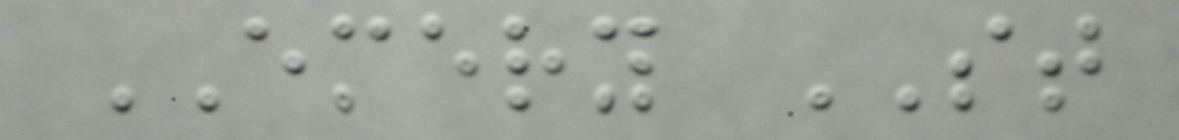EMERY ST
